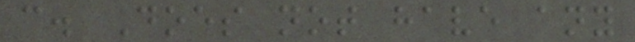c. Does not have any
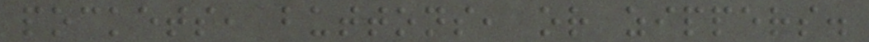pockets, buttons, or zippers.
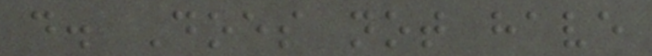d. Does not have
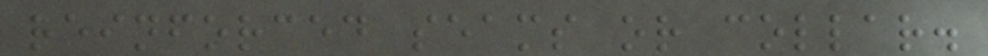reinforced seams or collar.
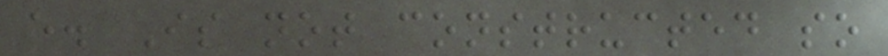e. Is not constructed so
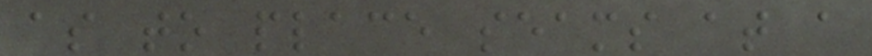as to place seams at a
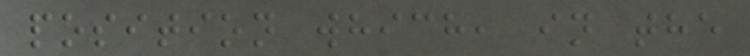position which, in the
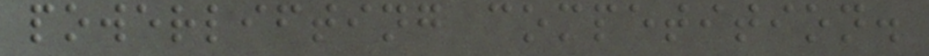powerlifting competition.
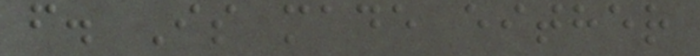f. Is made either
